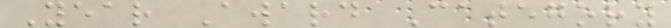Year Award Category
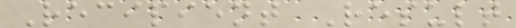Recipient Result
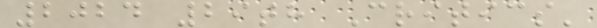2024 29th Critics'
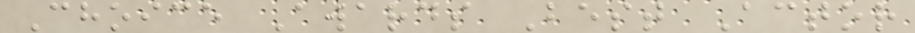Choice Awards Best Actor
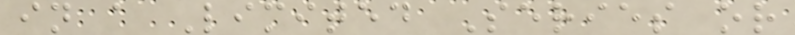in a Limited Series or
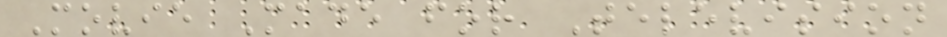Movie Made for Television
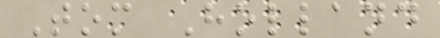Tom Holland
